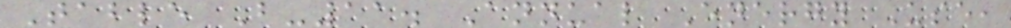Table B-11. Annual Energy Use,
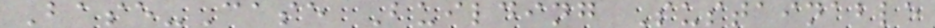Base-Case Building Sustainable
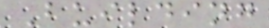Building
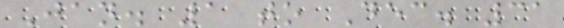Jan. 1 to Dec. 31
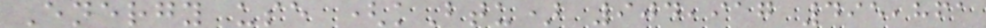Energy use (kBtu) 904,917 495,861
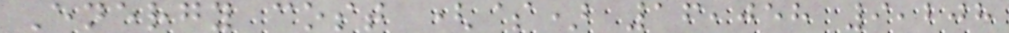Energy cost ($) 16,058 9,208
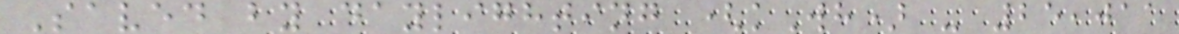Saved by daylighting (kWh) - 25,011
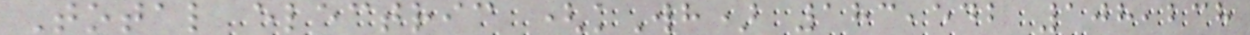Total electric (kWh) 183,542 108,238
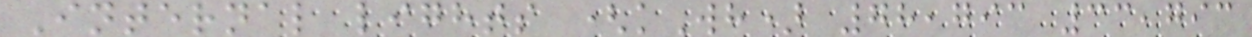Internal lights (kWh) 78,793 33,793
